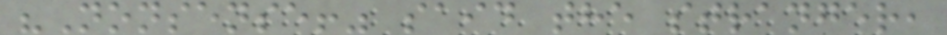"Nonsense!" said the stranger,
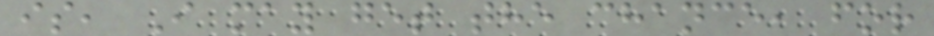is, I may get the chance, for
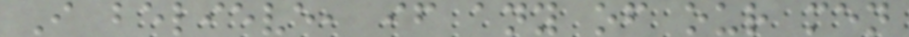I believe, if any of our men
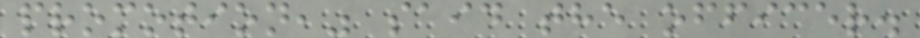promotion," said the officer.
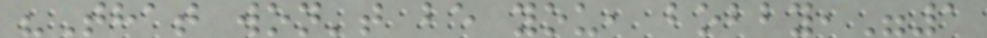"That won't be you, bobby,"1
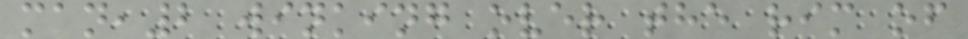man,2 winking over the rim of
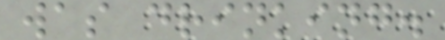was drinking.
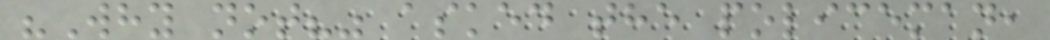"Why not?" asked the policeman,
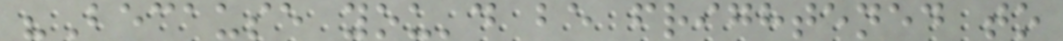"Because you'd be frightened to
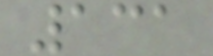131
